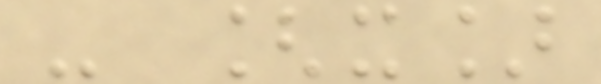- [x]
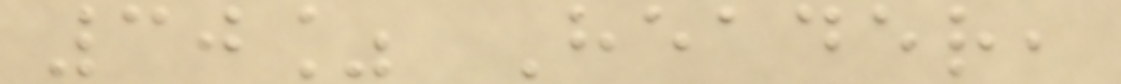30% Header,
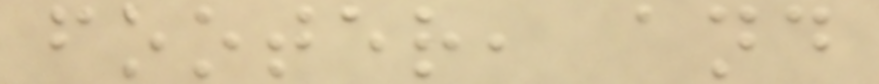footer, and
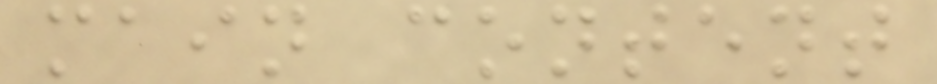main content
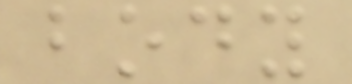body
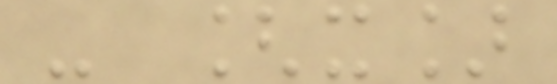- [x]
